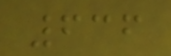636
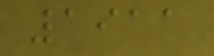1911
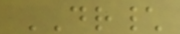DR\
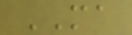MA
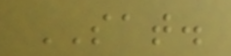SAT.
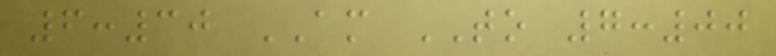6:30 AM TO 7:00
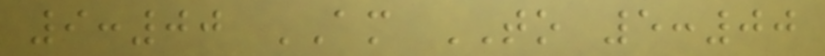9:00 AM TO 5:00
